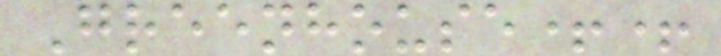Greenhouse++
